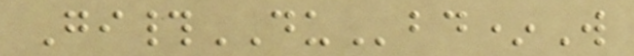Gi#DUbd*W
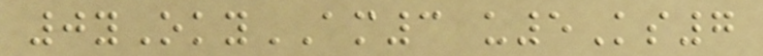0yOkyAM3 u5Ks7
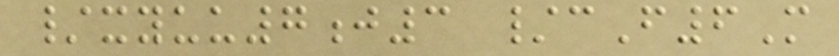/xyuu7j3 /cF6M
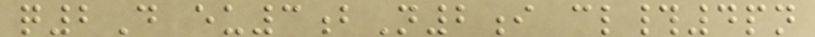q2D eu3bN2i cl#4pn
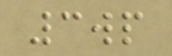3wp
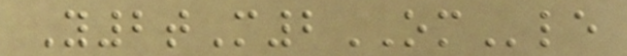Y2tM2OMle
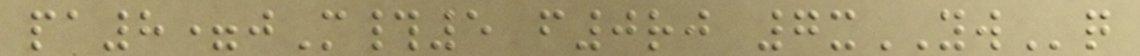pa8=jM#5 f0rj 7xYWq
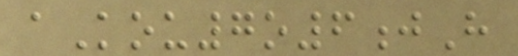aKou7o6jH
